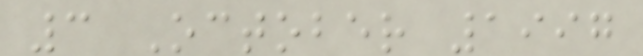3 October 1997
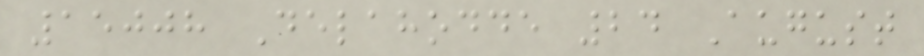15008 Delahodde 24 August
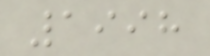1998
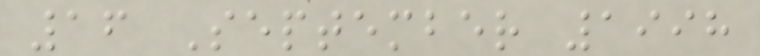16 September 1998
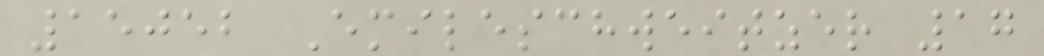15052 Emileschweitzer 17
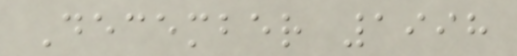December 1998
